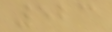523
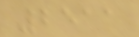2511
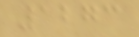1273
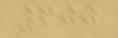600
